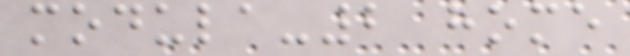modula-2 home
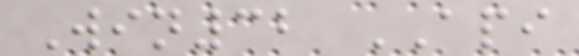Win32 API
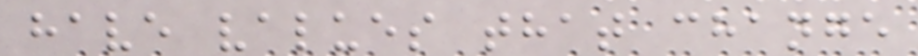have values that change
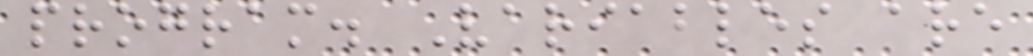program. Variables are
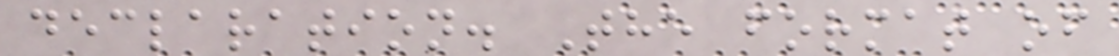declaration. The format of
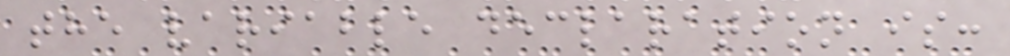the variable declaration is:
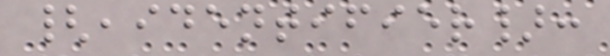{,identifier}:
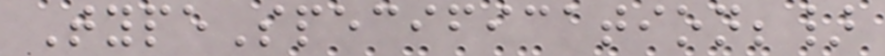TypeSpecification;}
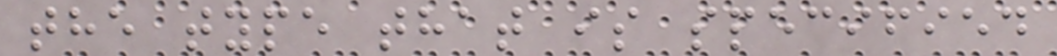the type that is specified
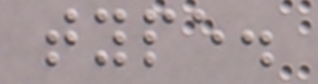type.
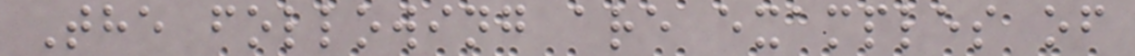The following are examples of
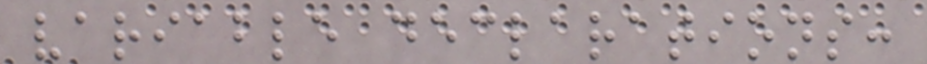variable declarations:
